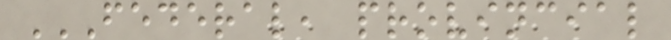FEDERAL, PROVINCIAL
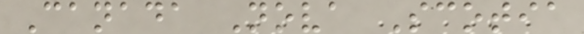Canada Nova Scotia
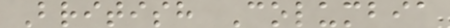British Columbia
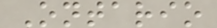Ontario
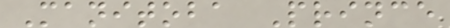Manitoba Prince
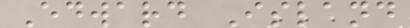Edward Island
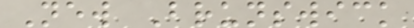New Brunswick
